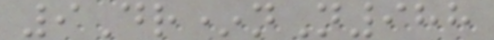9Dr*nN988
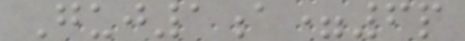Guj1a=6p
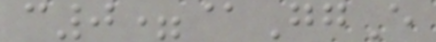c0=@GgE
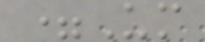=Um
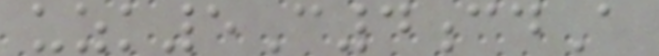uzk5C4cdA
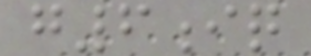g6iq
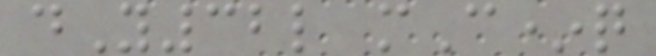dY32l mC*q
